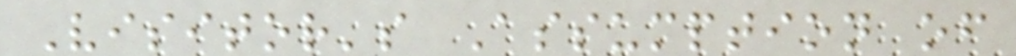Visitor's Assumption of
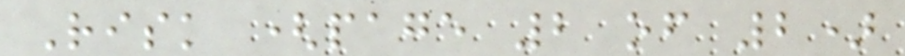Risk (page 2 of 2)
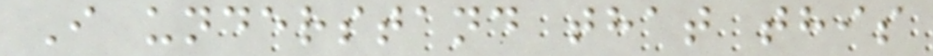I understand that this
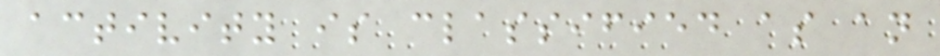activity is classified as an
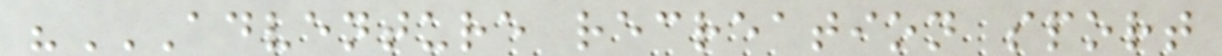"ADVENTURE RECREATION SPORT
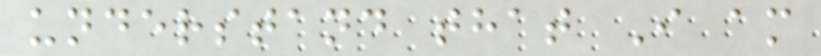understand that I am
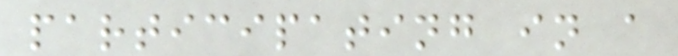participating in a
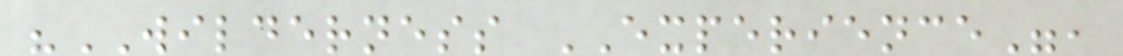"WILDERNESS EXPERIENCE",
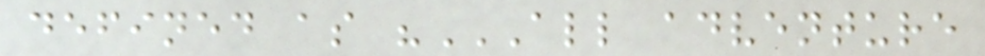defined as "ALL ADVENTURE
